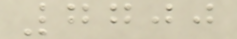7700
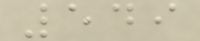549
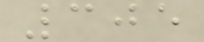305
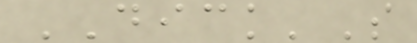DICK'S
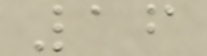16
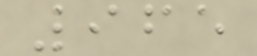965
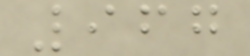967
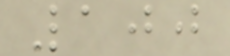100
